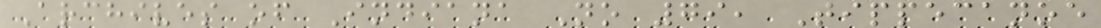Archives of Indiana No 79, Tippecanoe
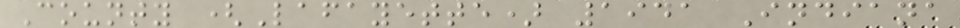County (Lafayette) 1941 Indiana
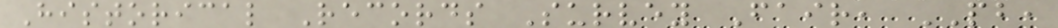Historical Records Survey Fair, PB,
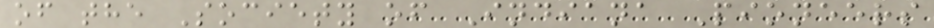of the Society of Indiana Pioneers
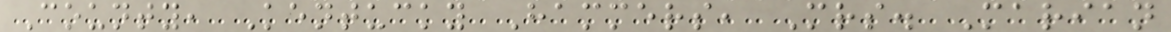County, Kentucky Hammers, Mrs. Marian
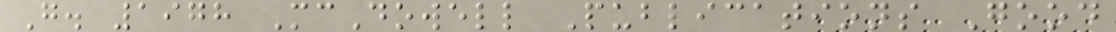G. 1978 McDowell Publications Good
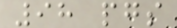98 pgs
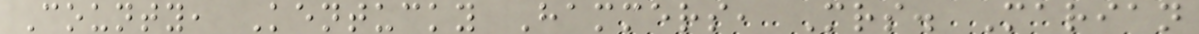County, Kentucky Hammers, Mrs. Marian
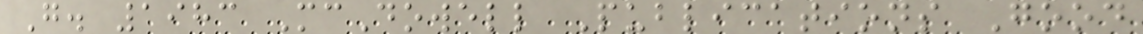G. 1983 McDowell Publications Good
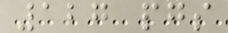127 pgs
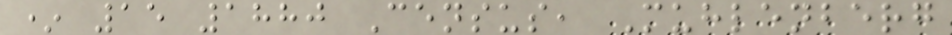* 15 1880 Census, Muhlenberg
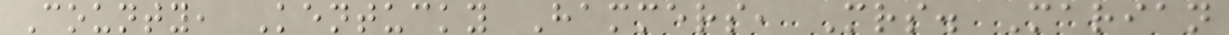County, Kentucky Hammers, Mrs. Marian
